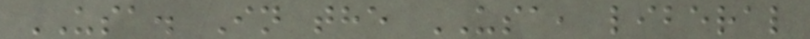USA. In the USA, liberal
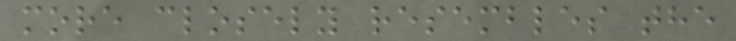more closely resembles the
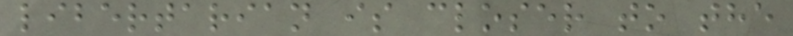libertarian is closer to the
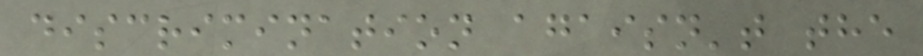discrimination agaisn't the
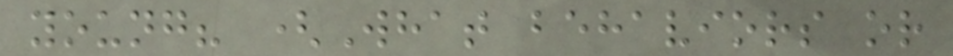young? (What behaviors or
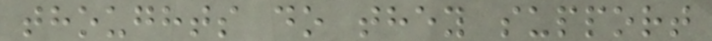thoughts do they support
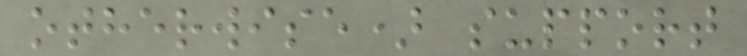otherwise) support
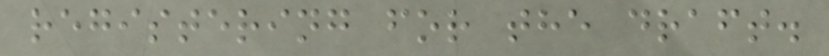registering for the draft.
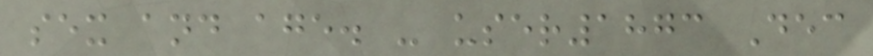sex and age. - user1873 Dec
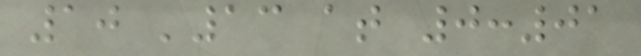10 '13 at 0:01
